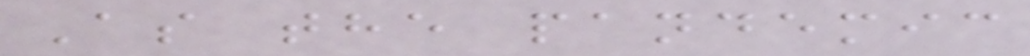As the pandemic
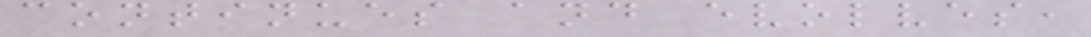continues and evolves,
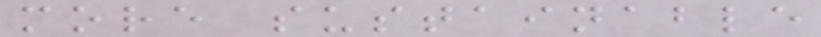more sustainable
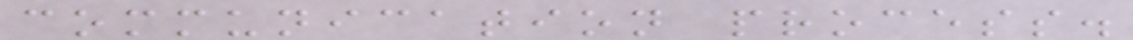communication process.
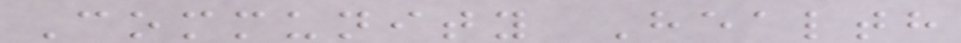Community Health
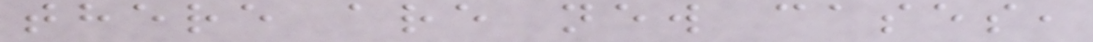there are new cases,
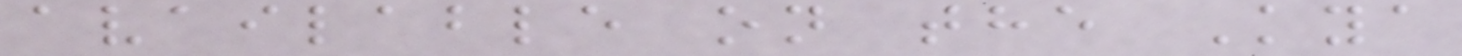available on the Kya
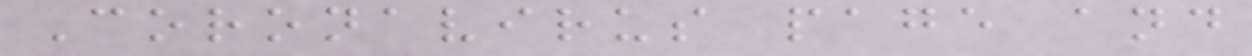Coronavirus page and
